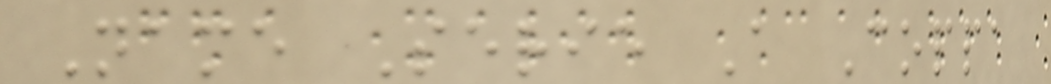Name Serie A Coppa
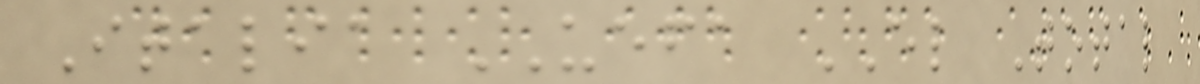Italia UEFA EL Total
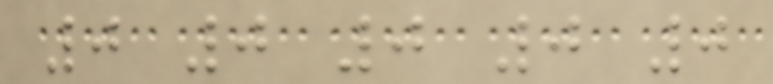0 0 0 0 0
